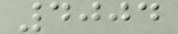4004
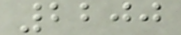2200
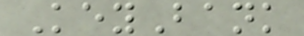KeyBank
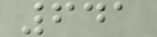641
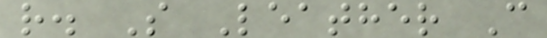r. S Leather C
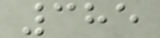385
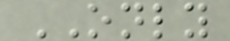ONLY
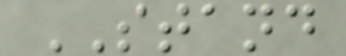STAND
